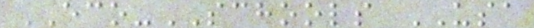ECO-SCHOOLS USA
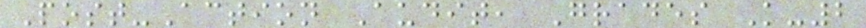Post-Action Audit, Grades K-2
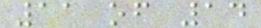11 of 14
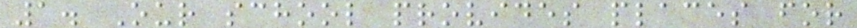1. Our school provides places for
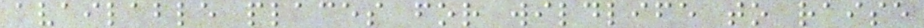available places for wildlife to raise
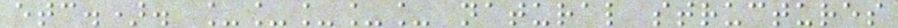etc.). _____ natural structures
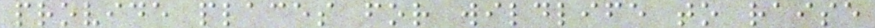provide places for wildlife to raise
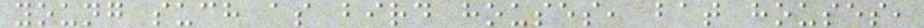young such as bird houses, bat houses,
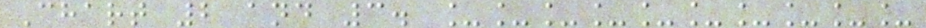Chart 2 and 3. __________
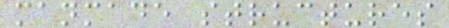manmade structures
